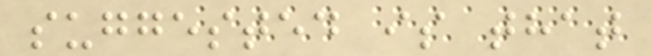suggested is that
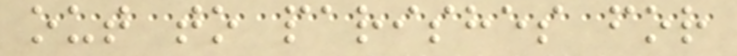out to parishes for
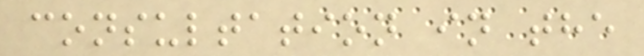consultation in the
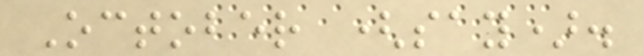October (say).
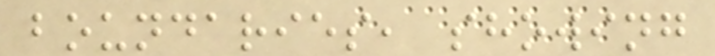boundaries, showing
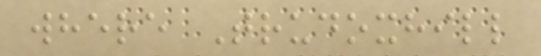where Trudoxhill
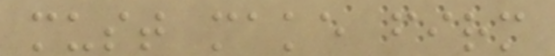must make firm
